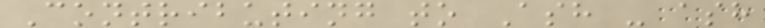Contributing to Ash - ash
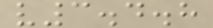v3.4.8
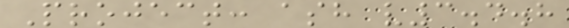Project: ash v3.4.8
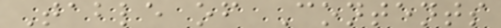Table of Contents
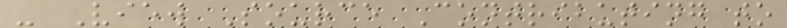- View Source Contributing to
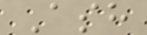Ash
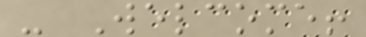- Welcome!
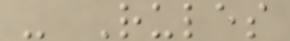- Rules
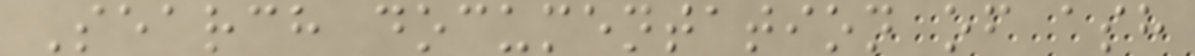Search documentation of ash
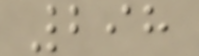298
